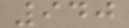940
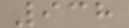938
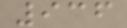936
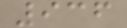936
